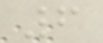6
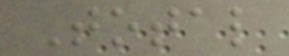Total
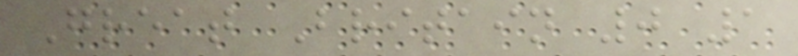Great Britain 0 1
